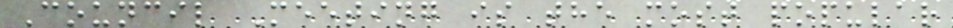Council Meeting is the most popular
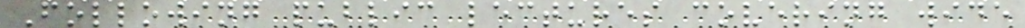Following public lectures covering wide
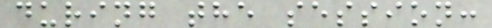during the session:
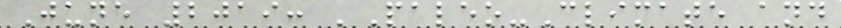June 2019: 'Paleo-Climate and
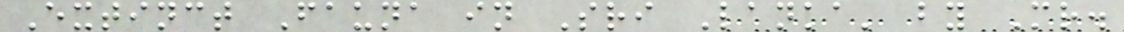Extinct Fauna in Sri Lanka' by Mr.
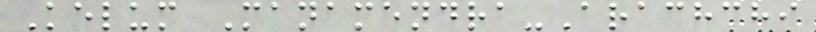Kelum Manamendra-Arachchi
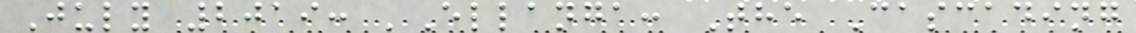July 2019: 'Ellanga: The Cascading
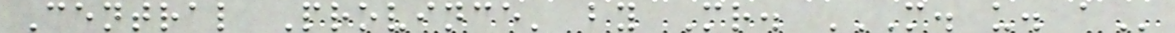Central Province' by Mr. M. U. A
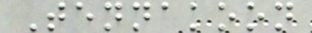Tennakoon
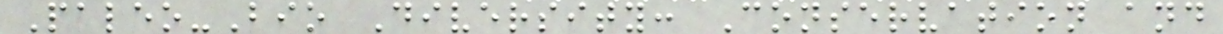Paleo-Bio Diversity: Conservation and
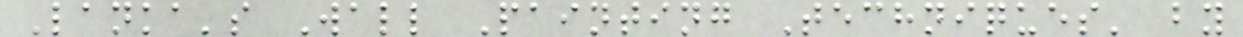Lanka's Wall Painting Techniques' by
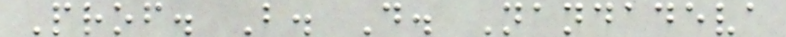Prof. B. D. Nandadeva
